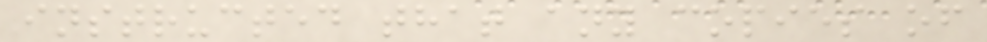instructed that any copies of
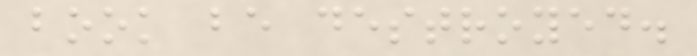book be destroyed.
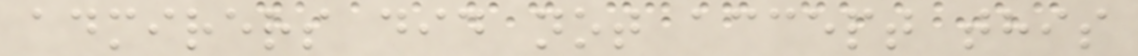admirers did not accept this
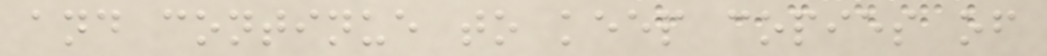and continue to keep copies of
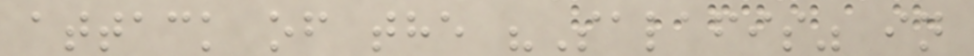attack of the "Salafis" in
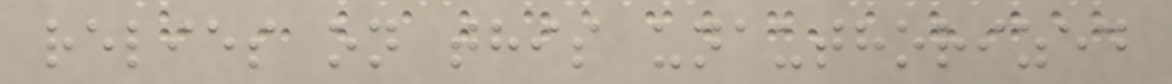relies on this unauthorized
